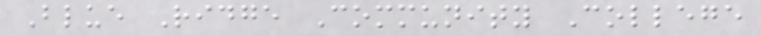Blue Ridge Community College
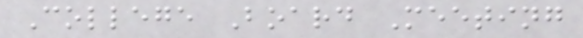College Board Meeting
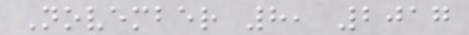November 8, 2017
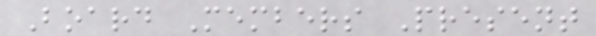Board Members Present
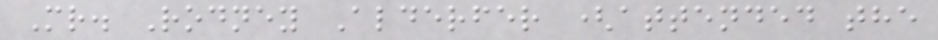Mr. Rodney Alderfer (attended the
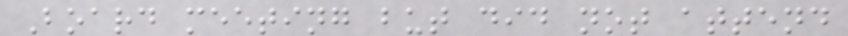Board meeting but did not attend
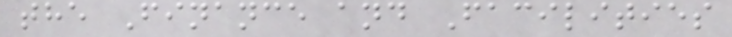the Finance and Facilities
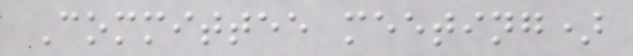Committee meeting)
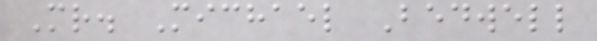Mr. Michael Bedwell
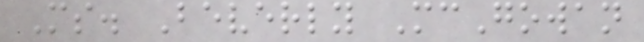Ms. Beverly McGowan
